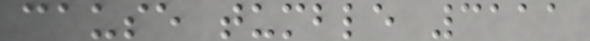cause tumble 3111
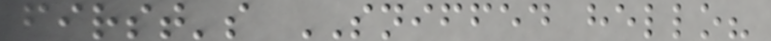first's SNIFFED hello?
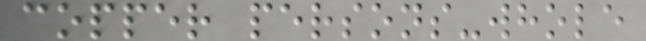copper persons-whole
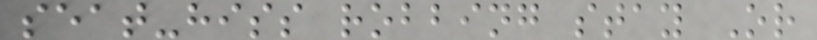seat-hiss robbing stay Or
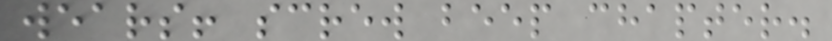wears! screw beep chapter.
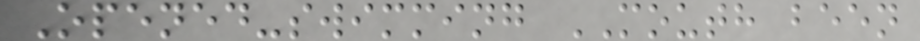Opened-swimming MOUTH been
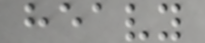heavy
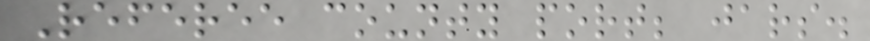Referee county port; jars.
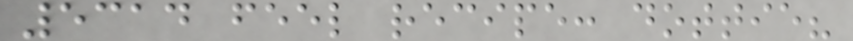5314 feel recipe: dottie?
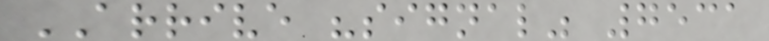ARRIVE "signal" 7531
